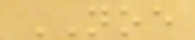NOE
